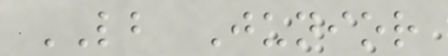LB Junior
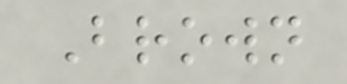Brown
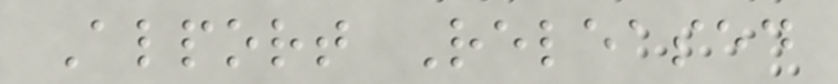Alport Released
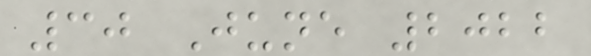30 June 2022
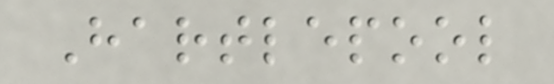Hartlepool
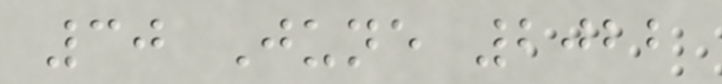30 June 2022
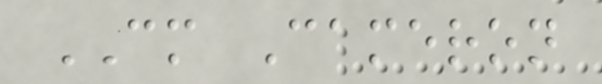CM Cameron
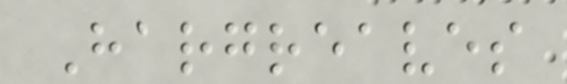Hargreaves
